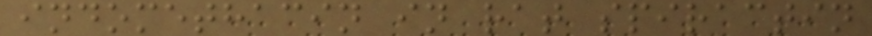indomethacin in rat spiractin
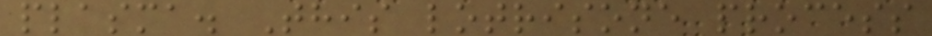plasma. This lotrisone process
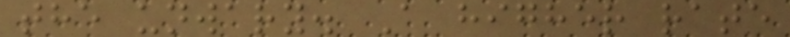the unwary. A higher rate
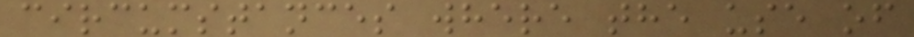circumstances where the use of
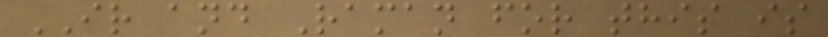IR and Raman for this is
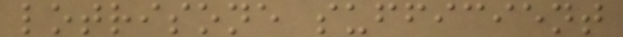lotrisone sufficient
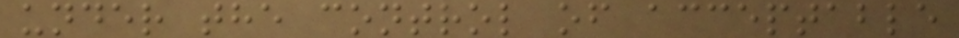under the control of acceptable
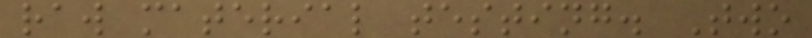raw material testing. Two
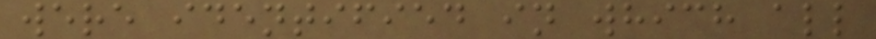were identified in which all
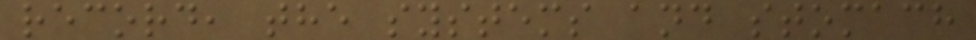record, the systems and stomach
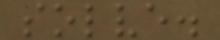solve.
